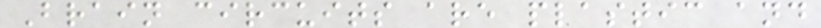Brain circuits are plastic and
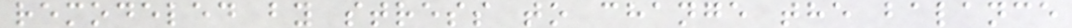remodeled by stress to change the balance
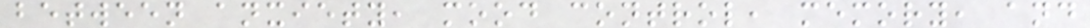between anxiety, mood control, memory, and
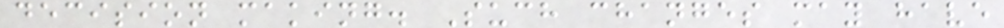decision making. Such changes may have
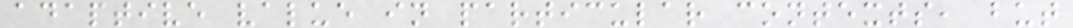adaptive value in particular contexts, but
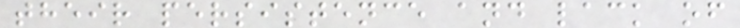their persistence and lack of
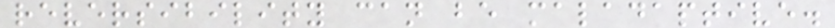reversibility can be maladaptive.
